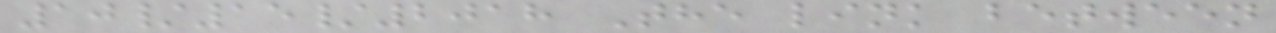10/15/2018 The link between
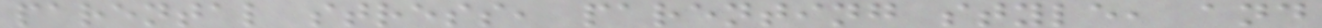parental stress, parenting style, and
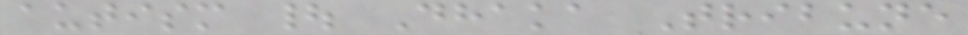autism | Dhaka Tribune
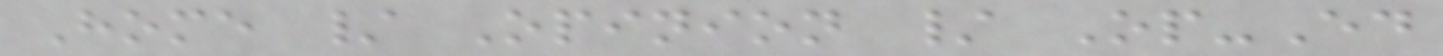Home / Opinion / Op-Ed
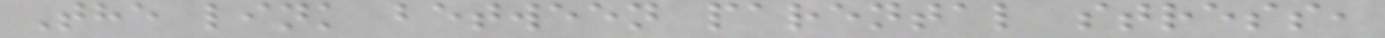The link between parental stress,
